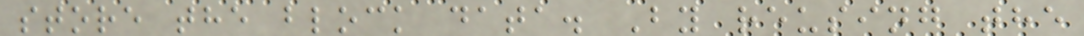store the block data. By reusing the
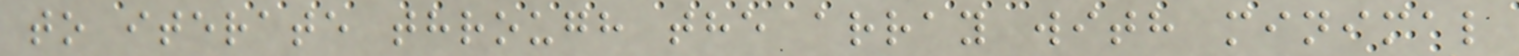to iterate through the array with minimal
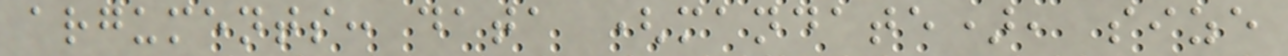arguments: data (mandate), size
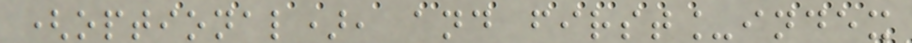(optional), and first_index
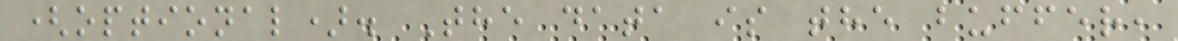(optional). The data is the buffer,
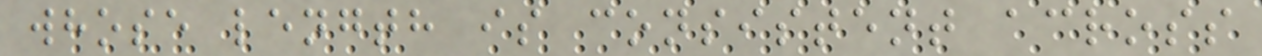whose length is consistent across
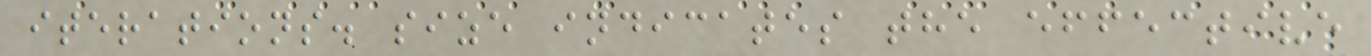iterations. size indicates the effective
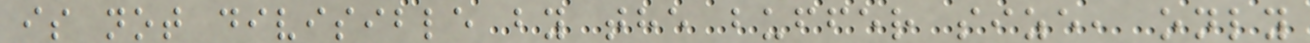is not divisible by the buffer size, only
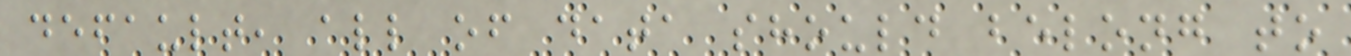default, all of data should belong to
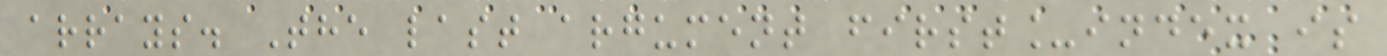arrays. The last argument first_index is
